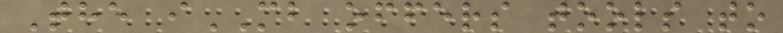The iMB offers tools to
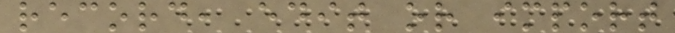record, edit or import
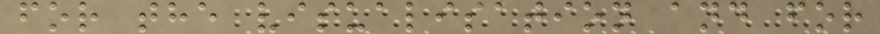for the visualisation and for
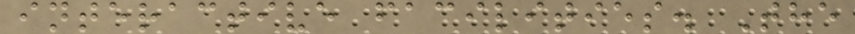interactive facilities. The
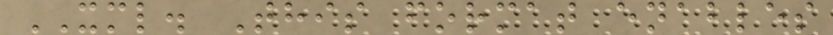XML. This format enables
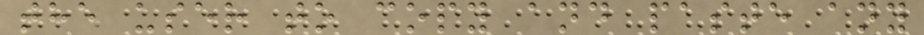the user to copy and paste any
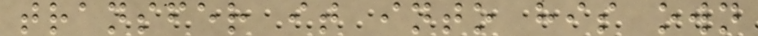transfer it into his own
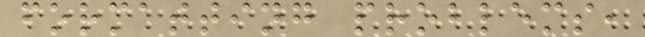formatting problems,
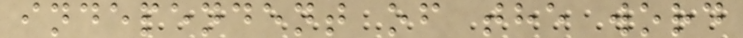independent of the word
